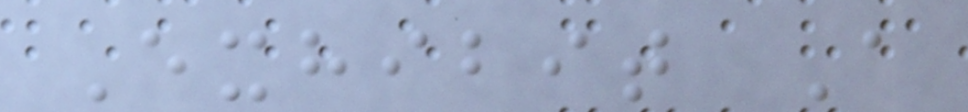Exhibit A
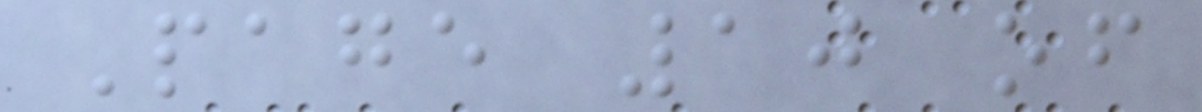Page 10 of
